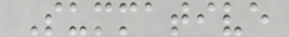Summative
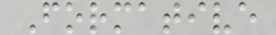Formative
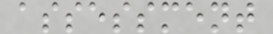assessment
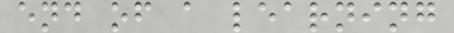end of a learning
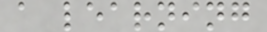a learning
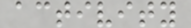activity
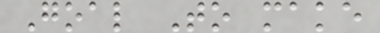Goal To make
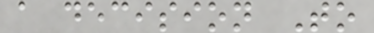a decision To
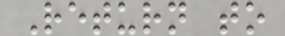Return to
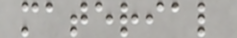material
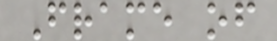Frame of
